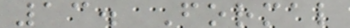13. Formal
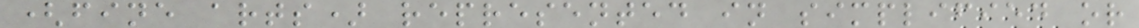(fine arts) represented in simplified or
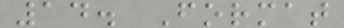14. Format
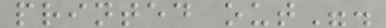printed out".
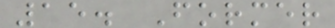15. Former
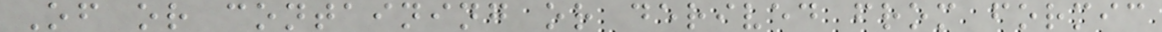Of or containing or derived from formic
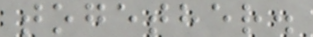together.
